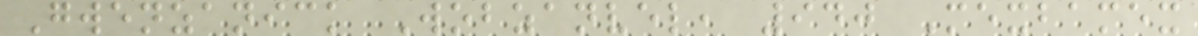Gwenzanick Wobzanvel, 940 Mexbamex
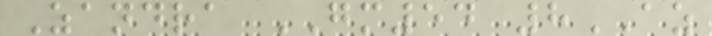Zandra GM54 8AZ
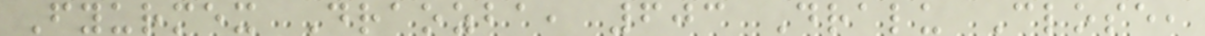Fyurmex Draozba, 603 Dralu Close,
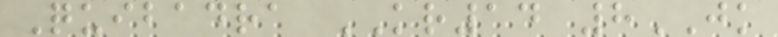Quibadra KR14 8JK
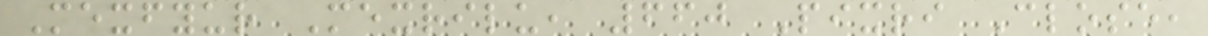Mexfyur Mexrilu, 660 Pixri Close,
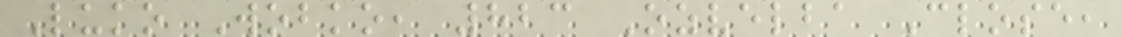Luko Wobko, 823 Ozvelba Close,
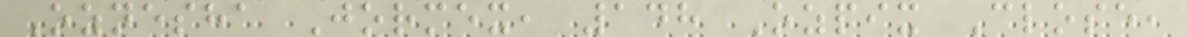Oznesha Jormex, 148 Ozpix Close,
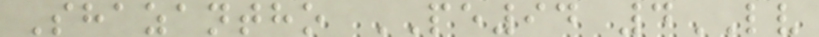Shazantho PE94 4LV
